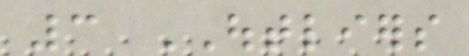3 OUTLIERS
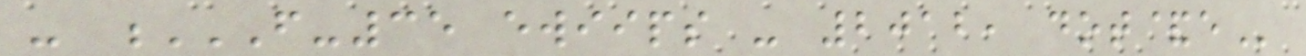- F-35 EWIIPS - 2012, DOT&E
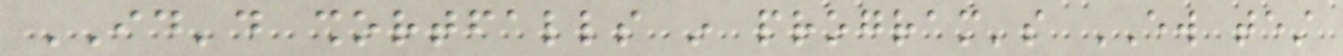ID'd shortfalls in program's EW test
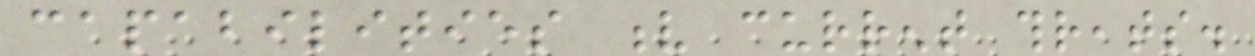capabilities v current threats.
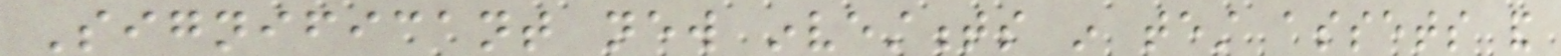Significant new investments in test assets and
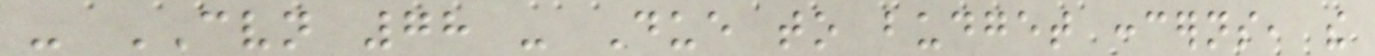- CVN 78 - Due to budget concerns, the
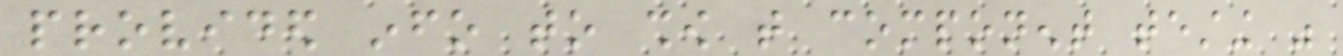provided info to show that component testing was
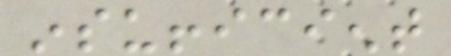insufficient
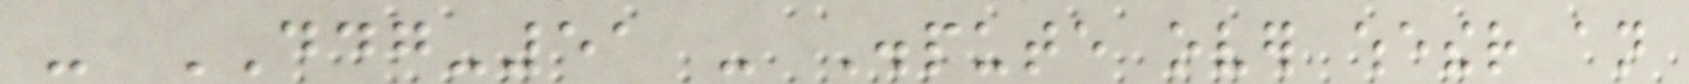- DDG-51 - Dispute over whether an
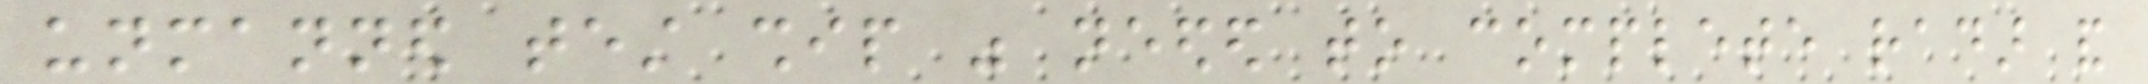unmanned test ship was needed to complete radar and
